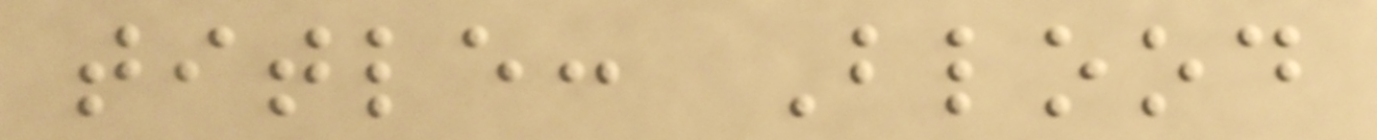title: Blood
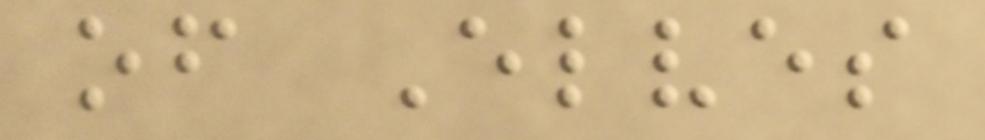of Elves
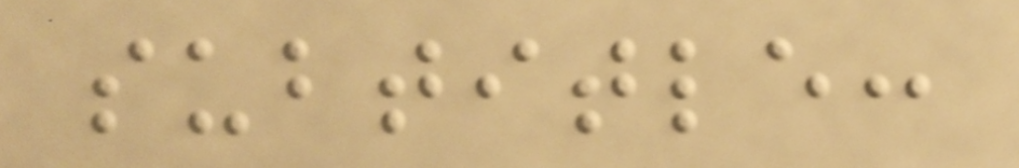subtitle:
